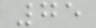75
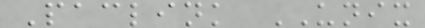Paclink UNIX
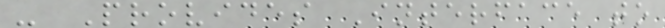- Provides Interface to
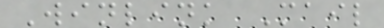Winlink Mail
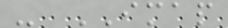- IMAP
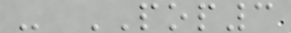- POP3
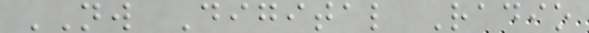NW Digital Radio
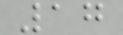17
